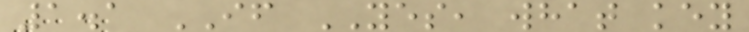1.1 IF YES, what key
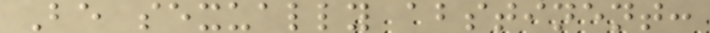Be sexually abstinent:
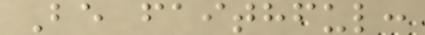Be faithful:
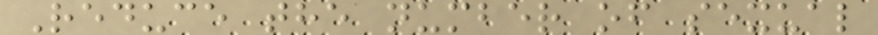Reduce the number of sexual
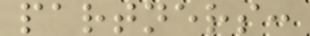partners:
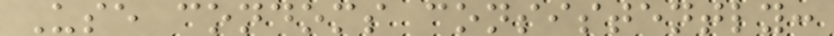Use condoms consistently:
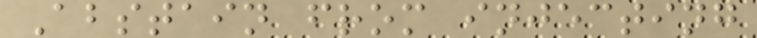Abstain from injecting
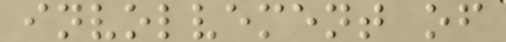involvement of
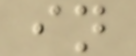in
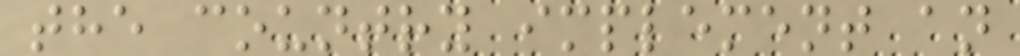the country implement an
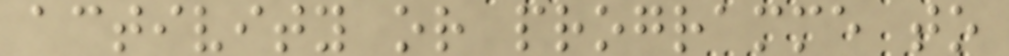activity or programme to
